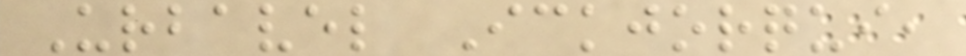Urbavel Ickjorqui,
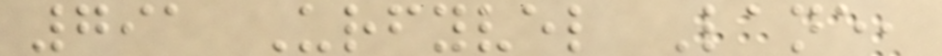791 Urfyvel Lane,
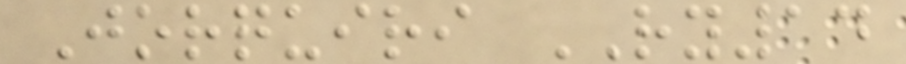Jorquiri RY14
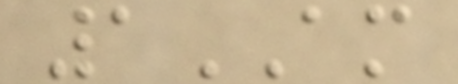1AM
